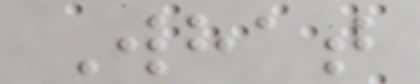What
